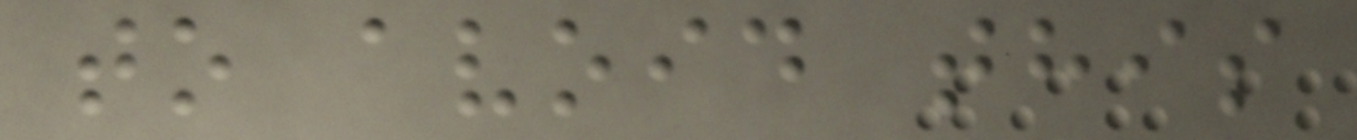to avoid this
